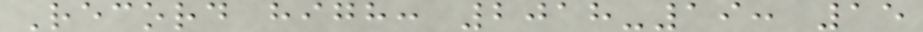Record high: 2018-19: 15
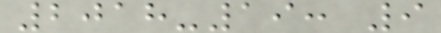2018-19: 9
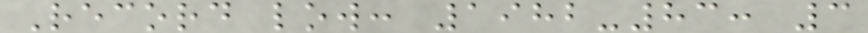Record low: 1982-83: 3
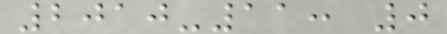2010-11: 0
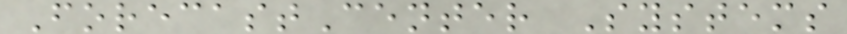ForecastCenter Systems
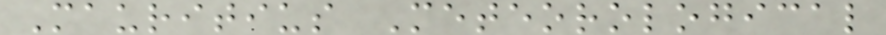Mauritius Meteorological
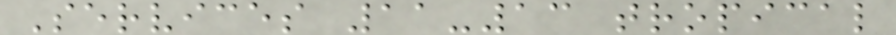Services 11-13 tropical
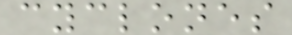cyclones
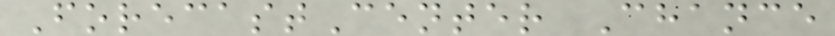ForecastCenter Chance
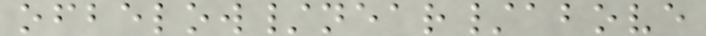ofbelow/near/above
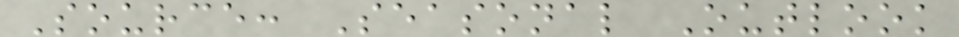Source: Seasonal Outlook
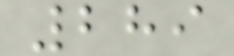289
